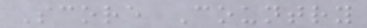Score Country
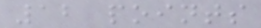12 points
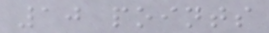10 points
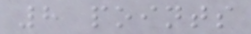8 points
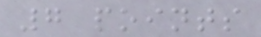7 points
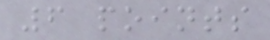6 points
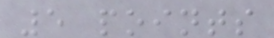5 points
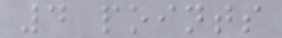4 points
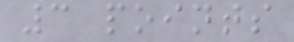3 points
